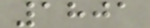1801
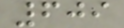609
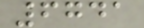6741
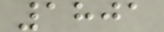1801
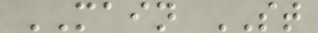MAIN ST
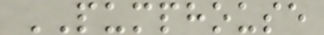PUMPHOUSE
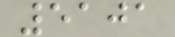5101
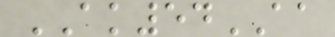AK54AA
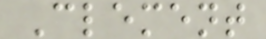Clement
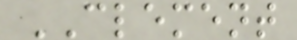CLEMENT
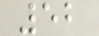52
